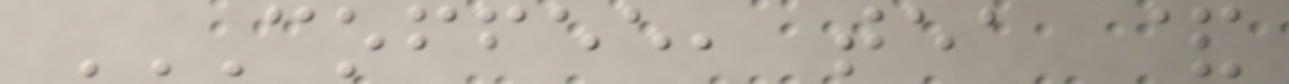COFFEE, TEA &
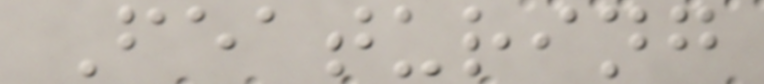Featuring
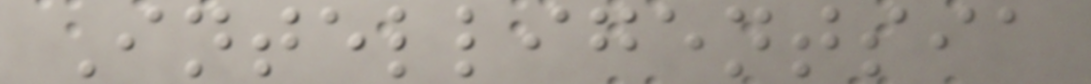Intelligentsia
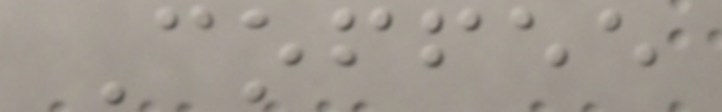Coffee
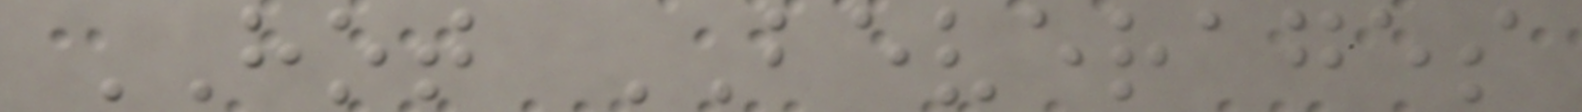HOT BEVERAGES
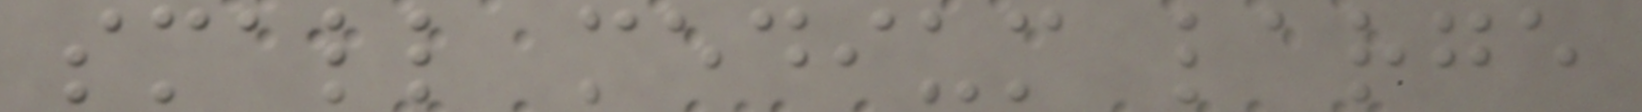small medium large
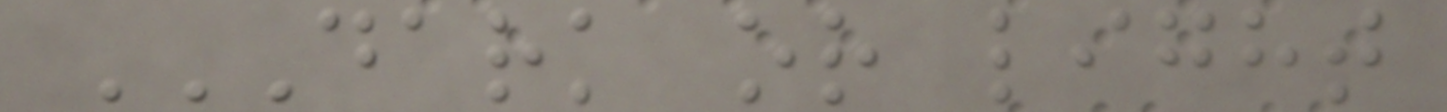DARK OR LIGHT
